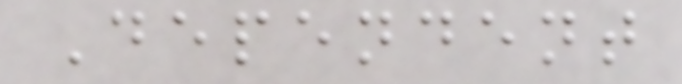Dependent
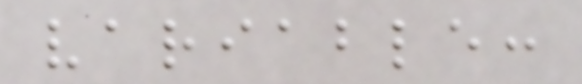variable:
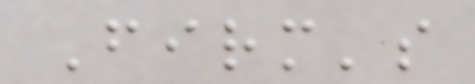Firm's
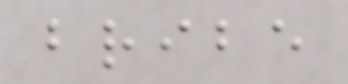bribe
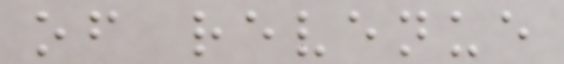of revenue
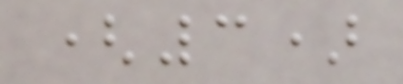(3)
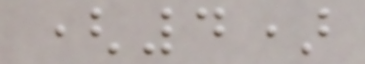(4)
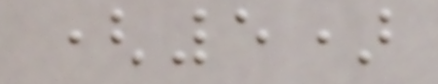(5)
